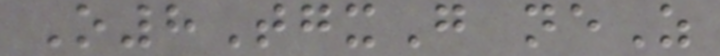O8TgxG neZ
